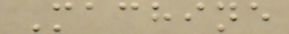Machine
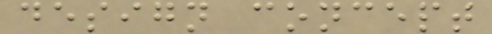design concept
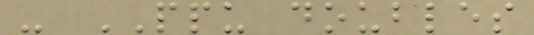- PPU doubles
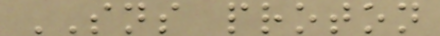SNS proton
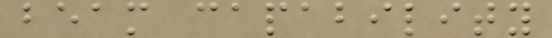beam capability
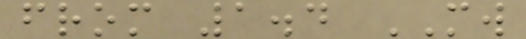from 1.4 MW
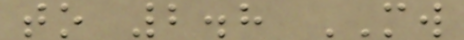to 2.8 MW
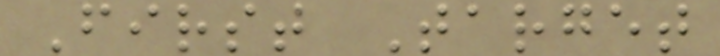First Target
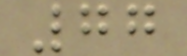77
